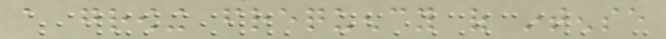a growing frequency of intense
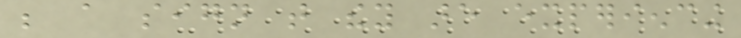be a sign that they are experiencing
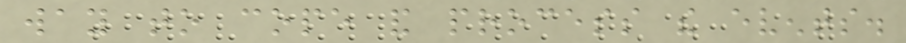way to cope and process the events.
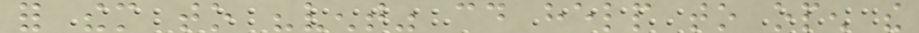for them to "vent" could help to open the
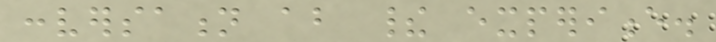conversation about their experience.
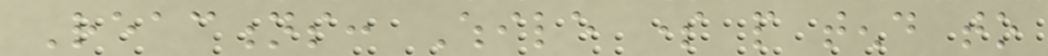Reactions: While some people tend to
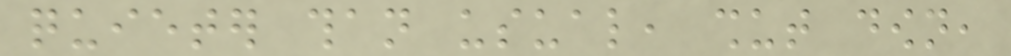quieter than usual, shut down,
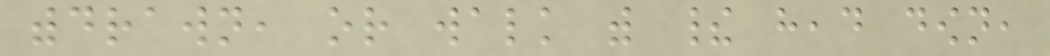withdrawn, or walk with their head down,
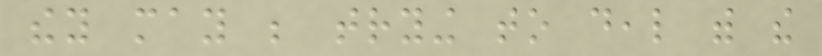they may be trying to deal with the
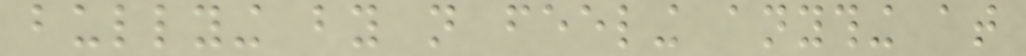bullying by not feeling anything at
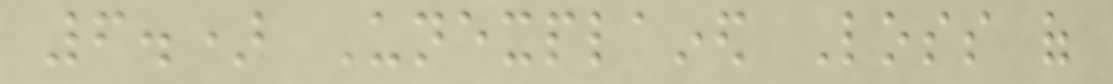6.) Unexplained Loss of
